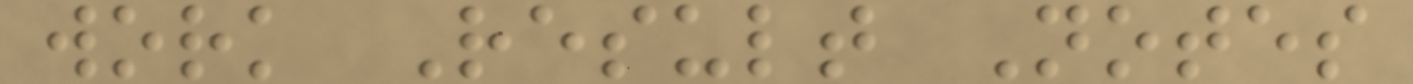work Result Notes
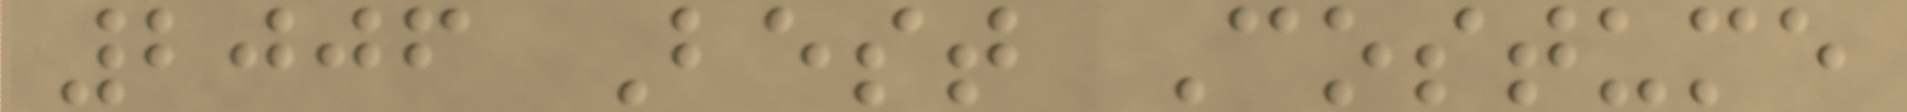2006 Best Costume
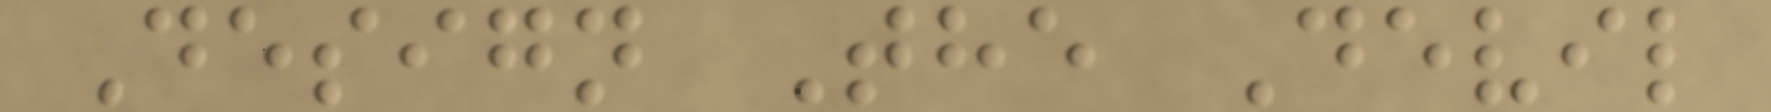Design The Devil
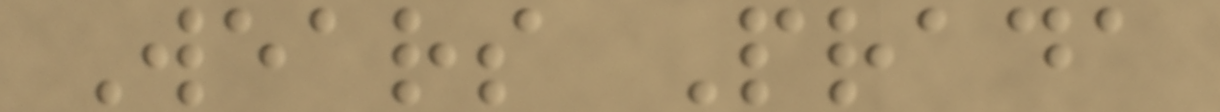Wears Prada
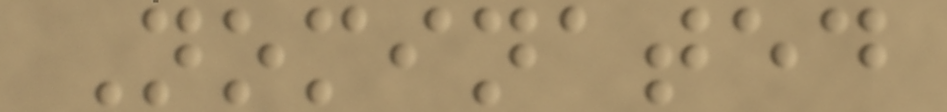Nominated
